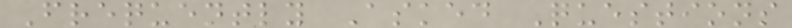Frequently Asked Questions
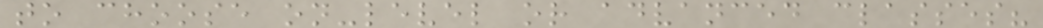to choose on-level or advanced classes?
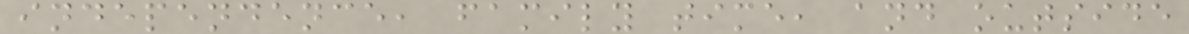independence, family time, and outside
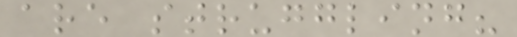are struggling?
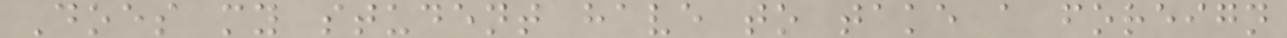Does my student have to take a foreign
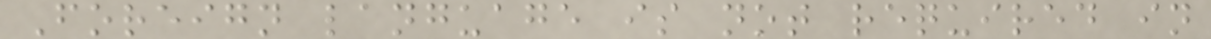Foreign language is not required in
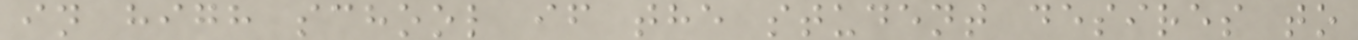in high school if the student desires to
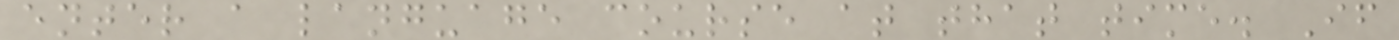enter a language course at that time. If
